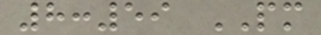8:59 PM
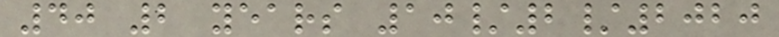40 2 years 10/2/2020
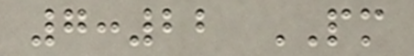7:22 PM
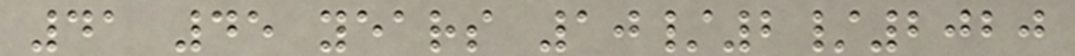41 45 years 10/2/2020
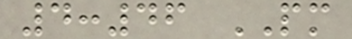4:46 PM
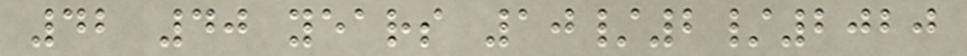42 40 years 10/2/2020
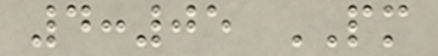4:05 PM
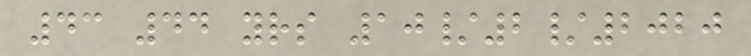43 44 yrs 10/2/2020
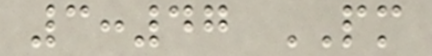3:47 PM
